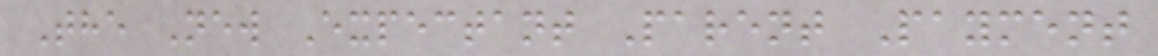The New Expectant Parent Payment
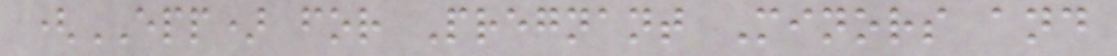(EPP) for Pregnant Minors and
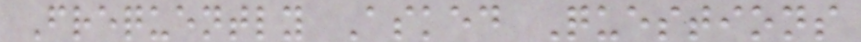Frequently Asked Questions
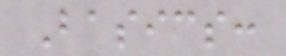Basics:
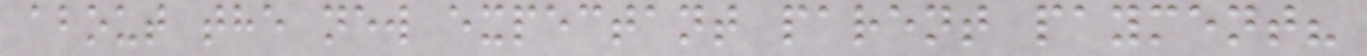about the new expectant parent payment?
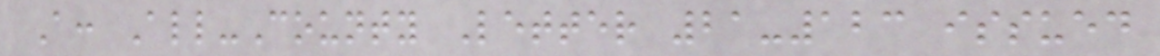A: All-County Letter 21-123 issued
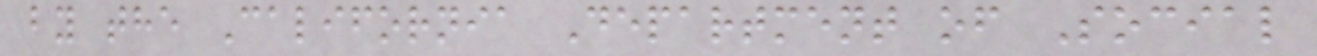by the California Department of Social
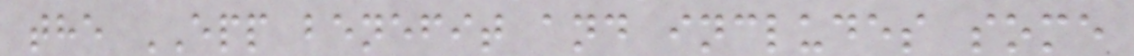the EPP benefit and includes some
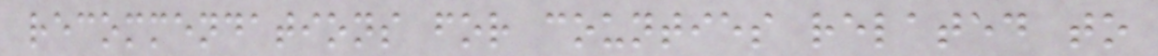recommendations for counties related to
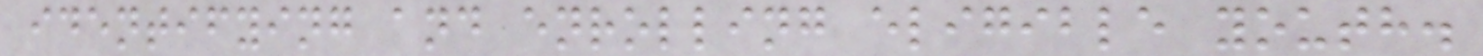identifying and enrolling eligible youth.
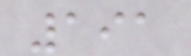191
